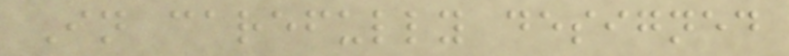In carefully designed
